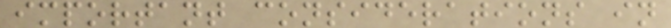important considerations in
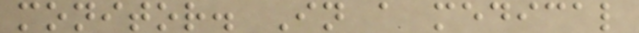monitor. In a medical
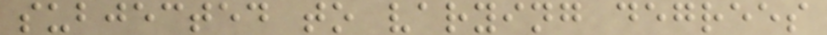subjected to varying degrees
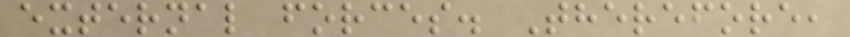external forces. Therefore,
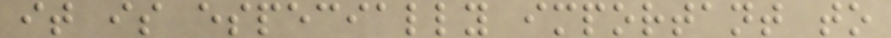it is especially important to
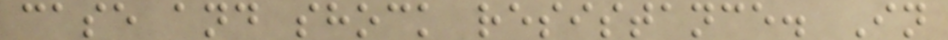case and shock resistance. In
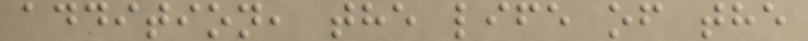addition, the life of the
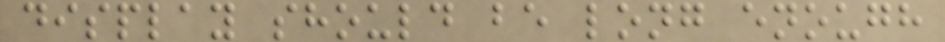display should be long enough
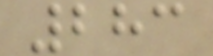283
